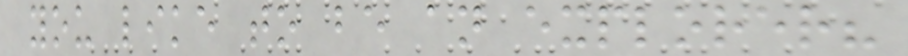you like to be an explorer?
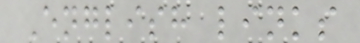English links
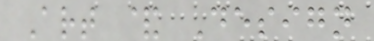Art & Design
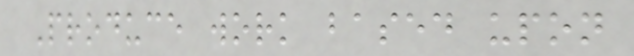Produce work based upon
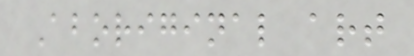Aboriginal art
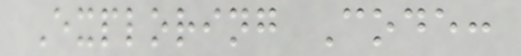Exploring Code:
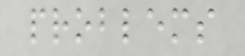problems
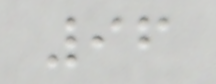96
